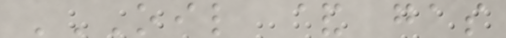OIL & GAS
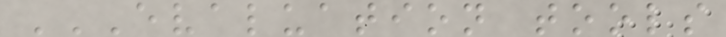EVALUATION TOOLS
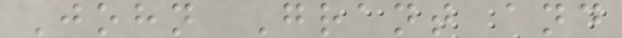John Grant and
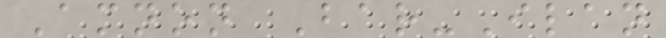Amnon Bar-Ilan
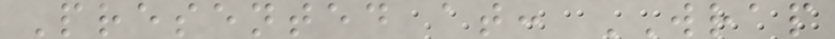Presented at: WRAP
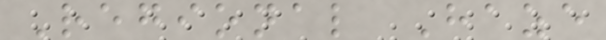Regional Haze
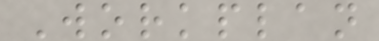Workplan
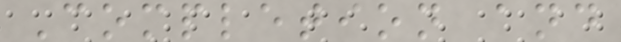Completion and
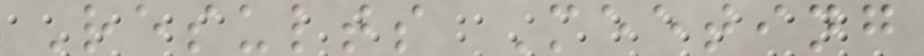Results Meeting
